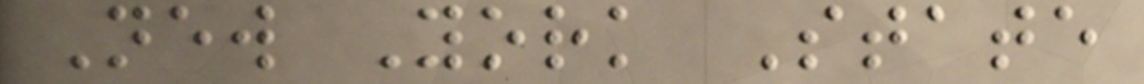New York State
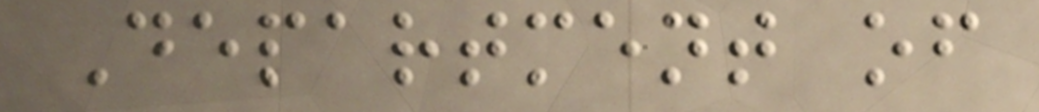Department of
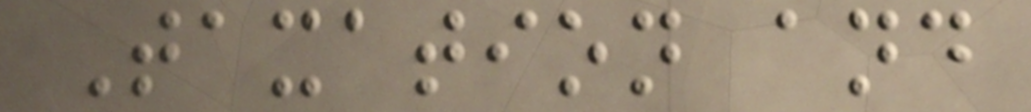Taxation and
